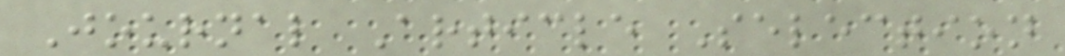Journal Article Selection
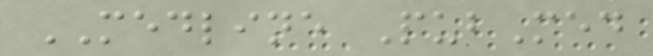MEDLINE PubMed
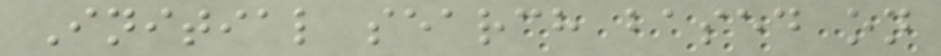Initial search based on
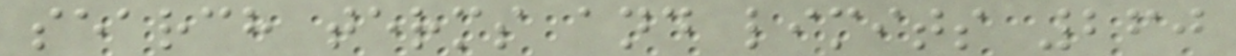search terms and limits 260
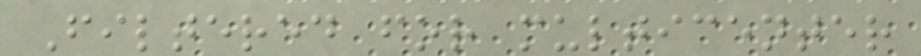Filtered for multicenter
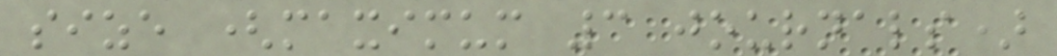size (maximum 3 journals)
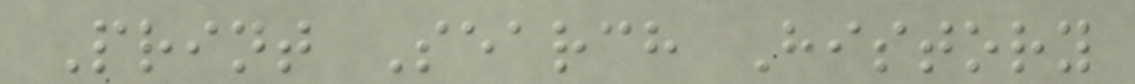Print Search History
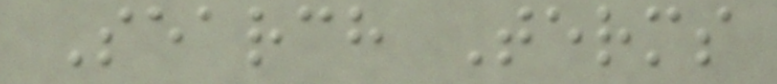Search Terms
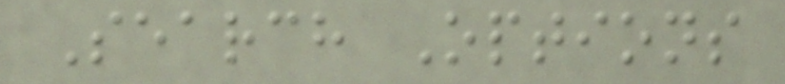Search Options
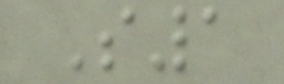S1
